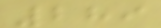289
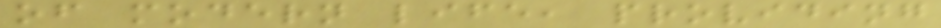of modern life, providing
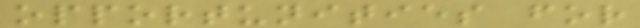opportunities for
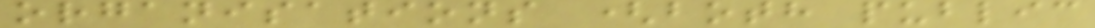organisations (both public
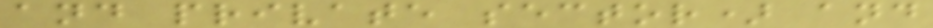and private sector) and
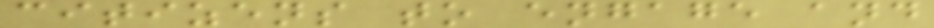citizens to engage and
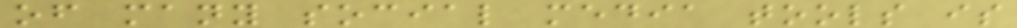of many social media tools is
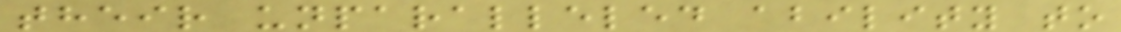their unparalleled ability to
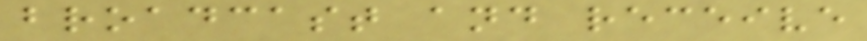broadcast and receive
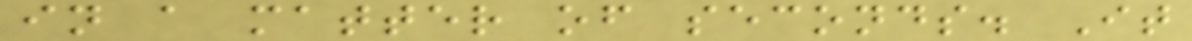in a matter of seconds. It
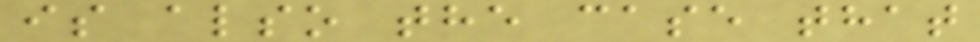is also the case that
